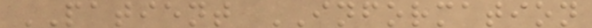PATIENT INFORMATION
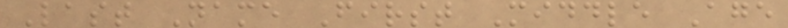Last Name First Middle Age
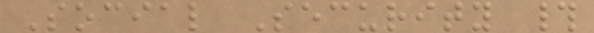Social Security #
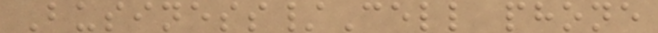Business/Cell phone
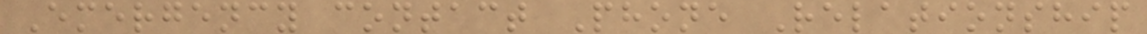Emergency contact Phone Relationship
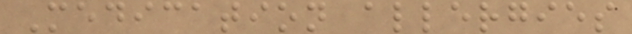Medication allergies
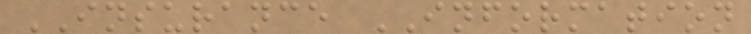INSURANCE INFORMATION
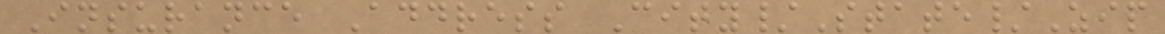Insurance Address City/State/Zip
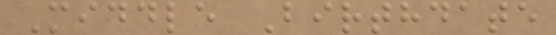Middle Birthdate
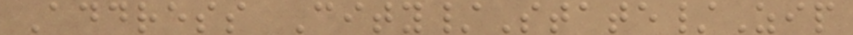Address City/State/Zip
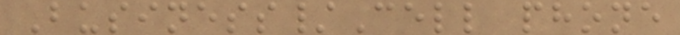Business/Cell phone
